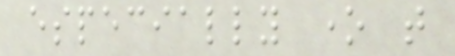especially one that
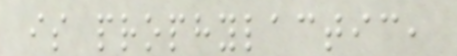is prophylactic,
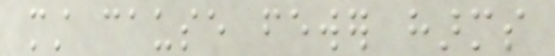must cause fewer harms
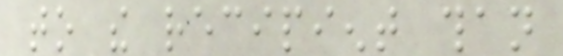to the recipient than
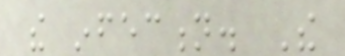the infection. The
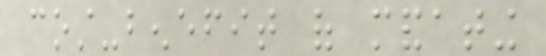cost-benefit of mandating
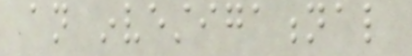an investigational
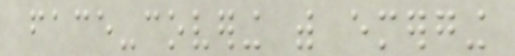face-covering with emerging
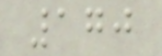170
